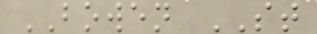BOWEN ST
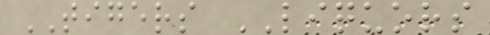TIGERS LIQUORS
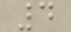4
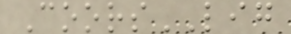CoorsLIG
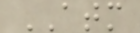ATM
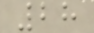28
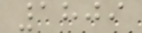1809
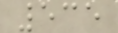535
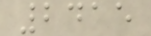2415
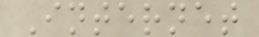Internet
